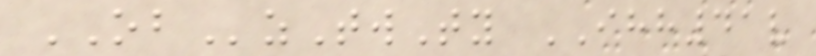OBzTwTy IHH41v
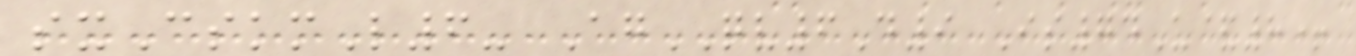sxCskmL6- AgQV6D9 Is74U&8+
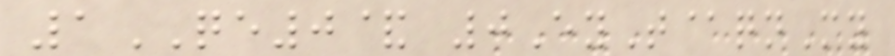1QE0& 0EyT@qnMy
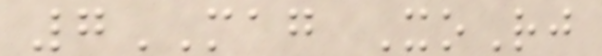7MAG XoRj
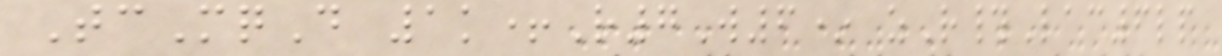TcMqD 1k+R7W6* zR#Lac6lp
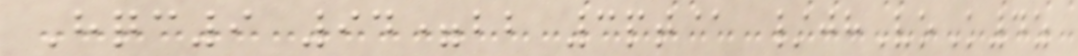Hqc9 94=bb 3pt@ /jhVoK4z
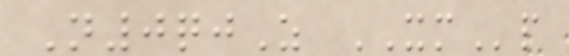N0qjZ XMp
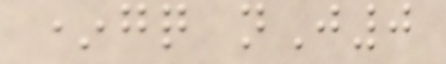*gq nJ0
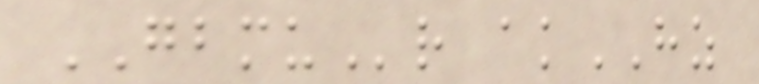GBMUr akHZ
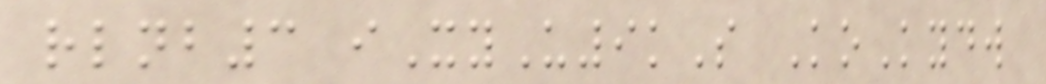rlnb3 iXyU9kS KoKydw
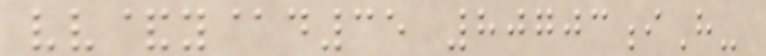vv&y@d35 80703iH-
